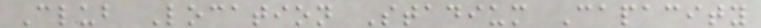Club Location Stadium Capacity
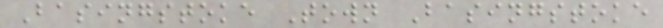Basingstoke Town Basingstoke
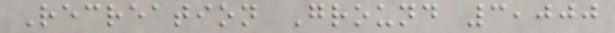Recreation Ground 3,000
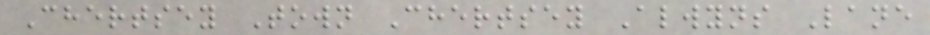Chertsey Town Chertsey Alwyns Lane
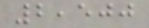2,500
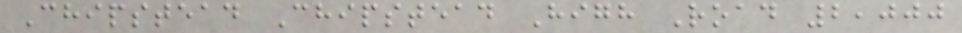Chipstead Chipstead High Road 2,000
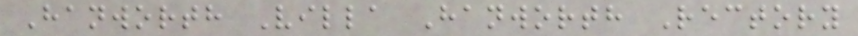Hanworth Villa Hanworth Rectory
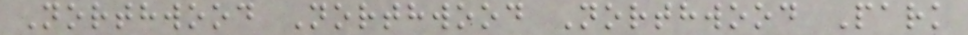Northwood Northwood Northwood Park
